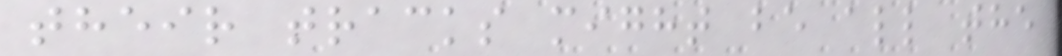their tracks might be all the
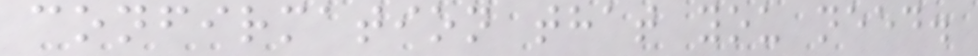confirmation that you need.
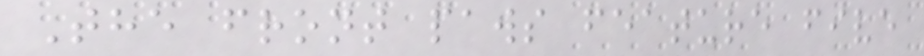The front paws feature five
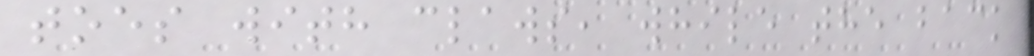toes with claws, while the back
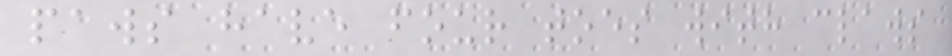paws have four toes with claws
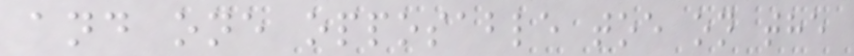and one opposable toe on the
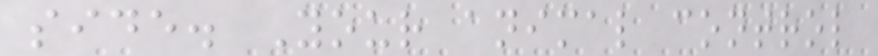side. Your animal control
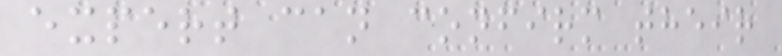expert can confirm their
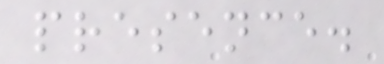presence.
